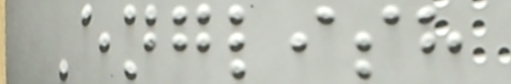English
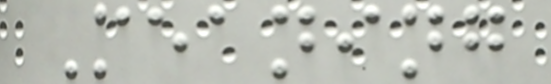Meaning
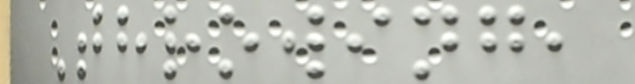Throwing,
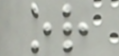or
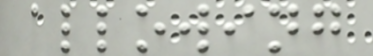allowing
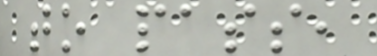to pass,
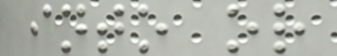into or
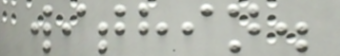within.
